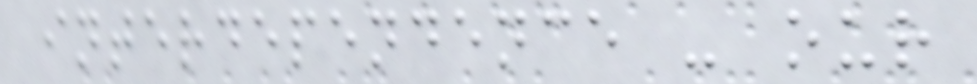interdependence - our
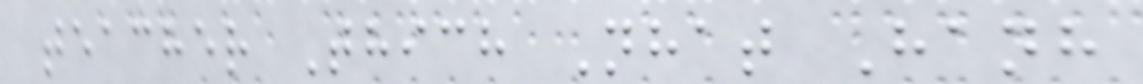teacher Thich Nhat Hanh
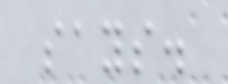says.
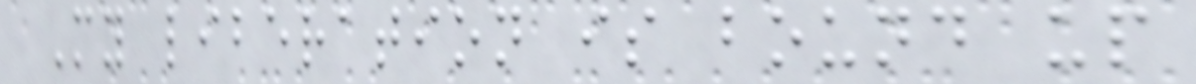My liberation is bound up
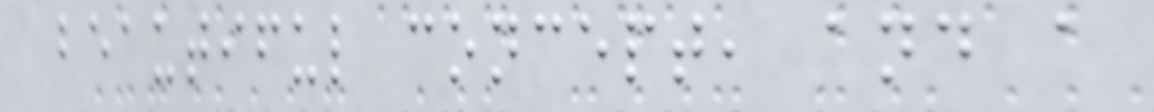beautiful concept, and a
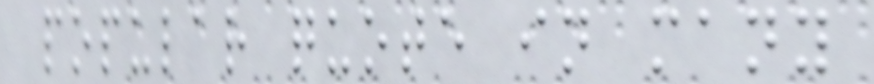popular quote in many
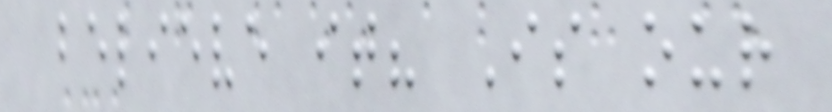believe it? Is our
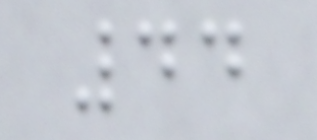44
